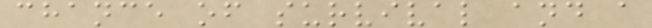chance of survival and a
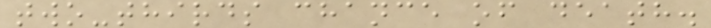two-thirds chance of death.
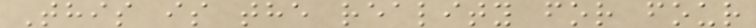This is the reality for four
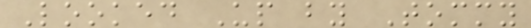Looked Up by Tommy
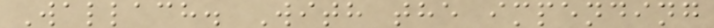Wallach. With the impending
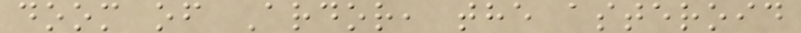doom of Ardor, the asteroid
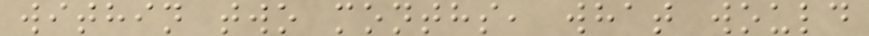within two months, what would
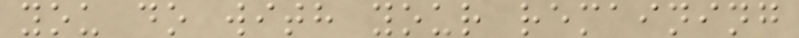you do with your remaining
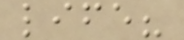life?
